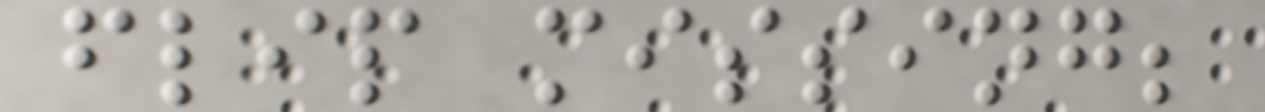flip missing;
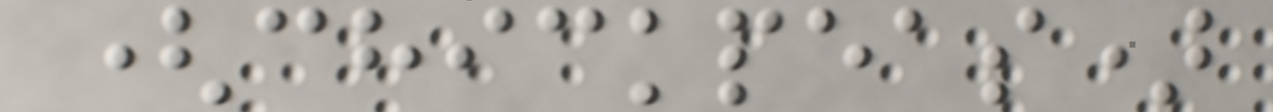(chickpeas)
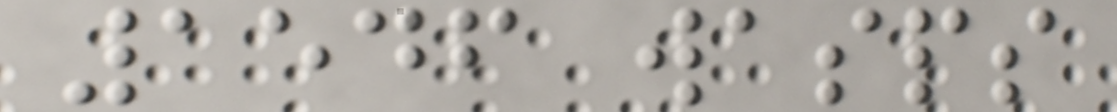1546 wasps
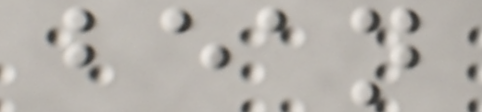bean
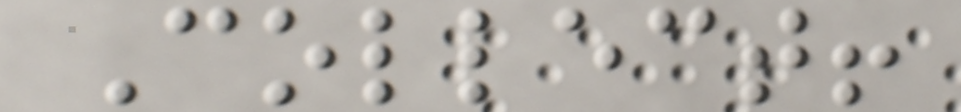Collect!
